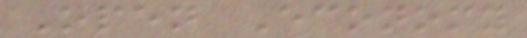Open Economy
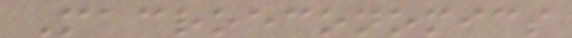Macroeconomics
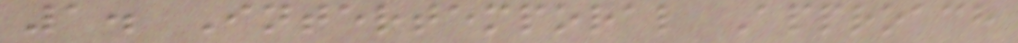1. Intertemporal Approach
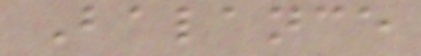Balance
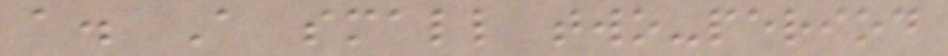a. A small two-period
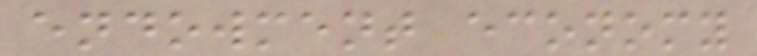endowment economy
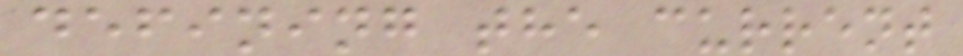defining the current
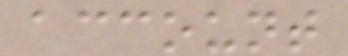account
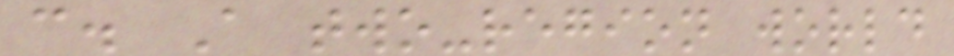c. A two-region world
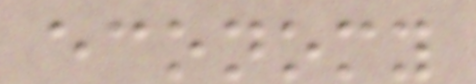economy
